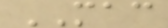MAC
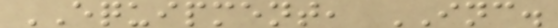EQUIPMENT, INC.
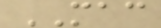MAC
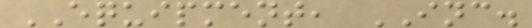EQUIPMENT, INC.
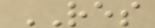RES
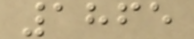1865
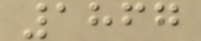1867
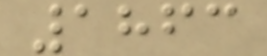1863
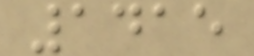1415
